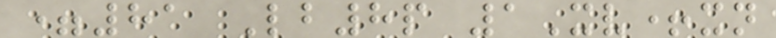=81 Lb8p 1Xv+xn
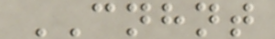CNHNT
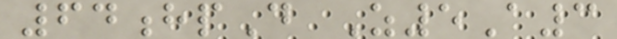64hpD Z5A3
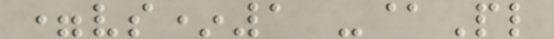=vs*1 -@Pl
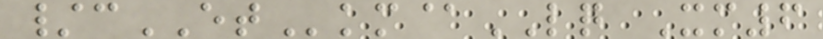/cETkm@LQ Xm6
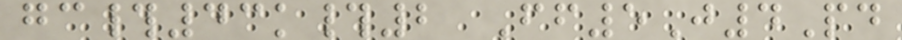gc#43k#2 Ff5J4Pd
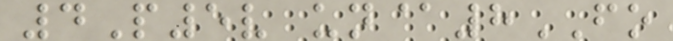4P5v un@8FO
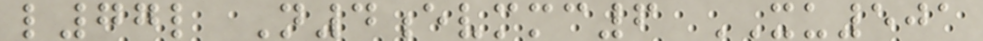l77l N4evmmc6 XU501
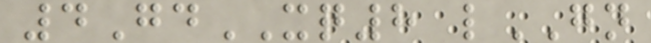4GdXQ8 lGN
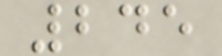245
